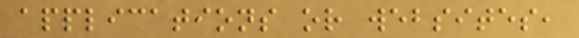applications or websites,
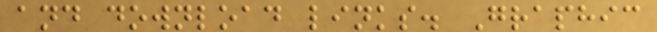and download links. Graphic
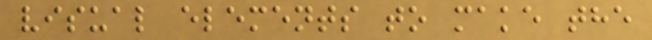visual elements to make the
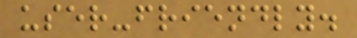user-friendly.
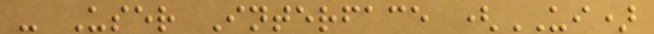- User Interface (UI)
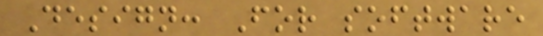Design: For software
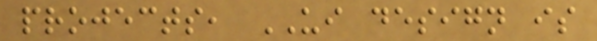projects, UI design is
